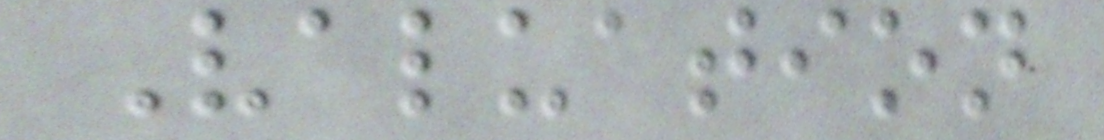Valuation
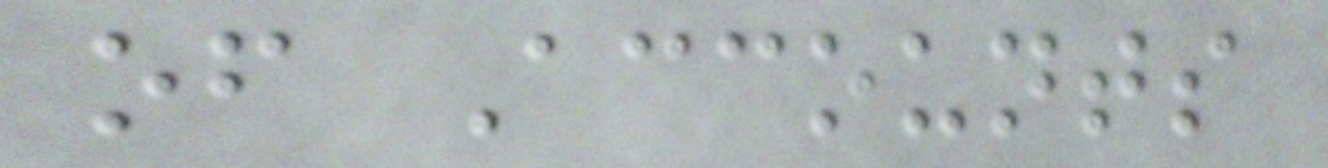of Accounts
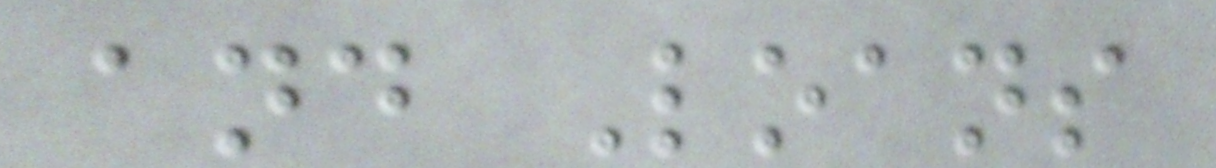and Loans
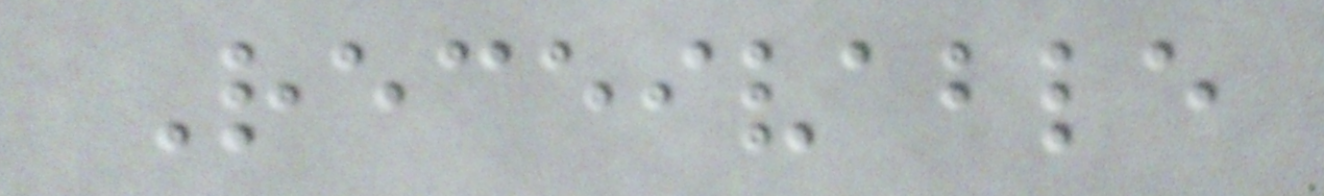Receivable
